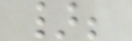};
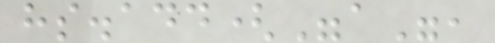hs.add("a",
